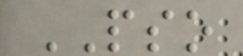PSO
